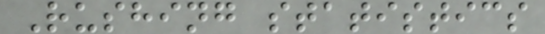Rushing statistics
